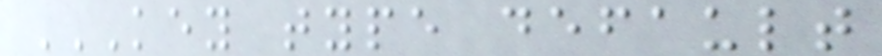KEY TYPE DEFAULT
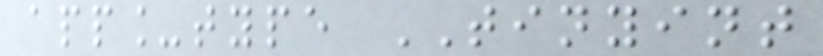app_type TINYINT
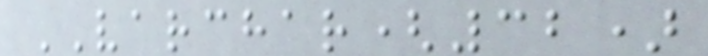VARCHAR(32)
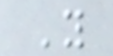Y
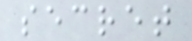secret
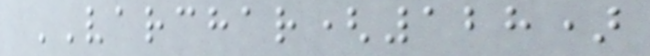VARCHAR(128)
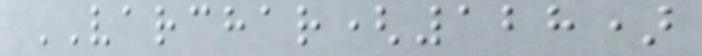VARCHAR(128)
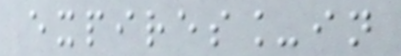expires_in
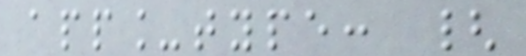app_type: {
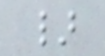}
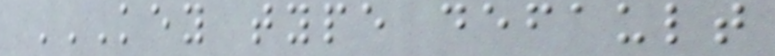KEY TYPE DEFAULT
